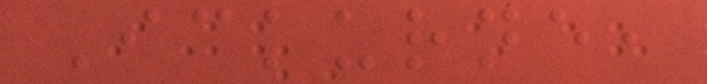Ickurne,
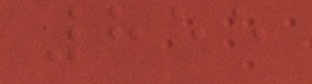855
